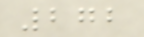272
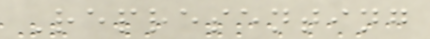Representing
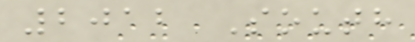2012 South
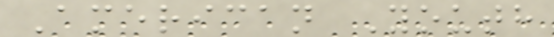American Youth
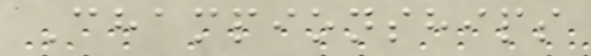Championships
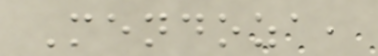Mendoza,
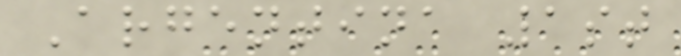Argentina 1st
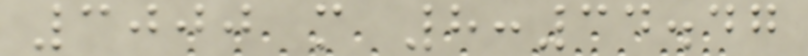3000 m 8:34.47
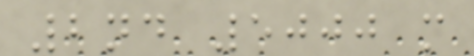2nd 5000 m
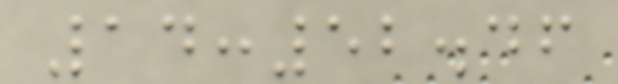14:52.46
